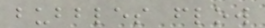bubbles flow
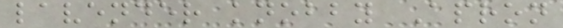lavender knobby Apron
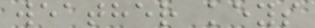weather keys
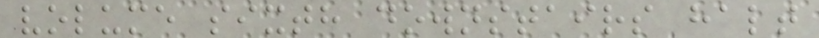volume sixth downstairs halt
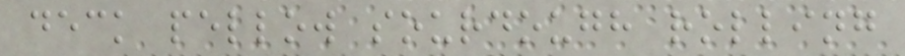deck pellow sourdough rolling
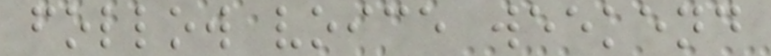follow voice weekend
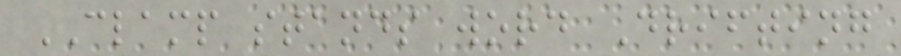CLAMP stands word Drifting
